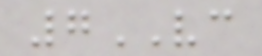7VC
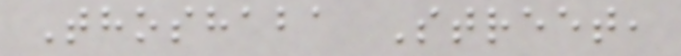Thoshaba Street,
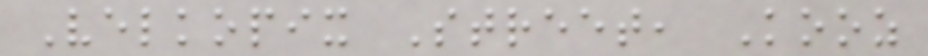Velkopix Street, Kooz
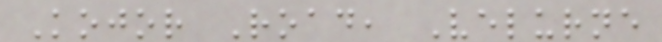Kojor Road, Velurne
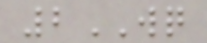2WQ
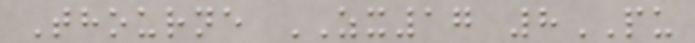Thourne ZX17 8PU
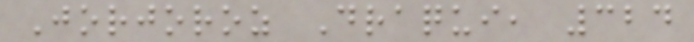Jorjoroz Draqui, 324
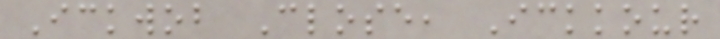Ickwob Close, Ickkour
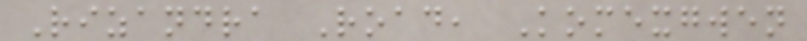Rizandra Road, Komexgwen
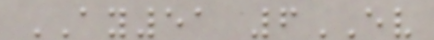AY51 6EV
